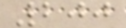200
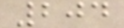204
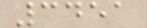3451
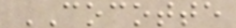COCOTTE
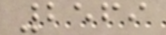2569
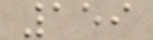159
